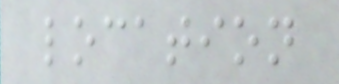location
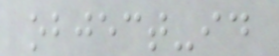object-id
